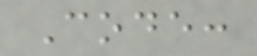Code:
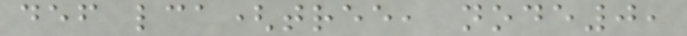def lca(tree, node0,
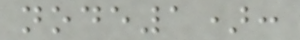node1):
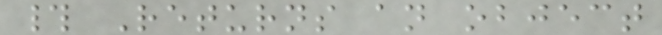# Returns an object
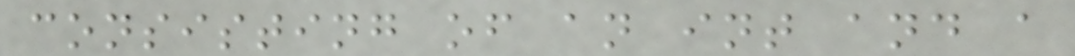consisting of an int and a
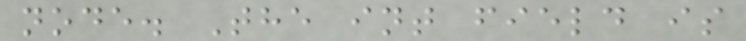node. The int field is
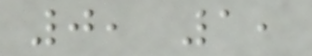0, 1,
